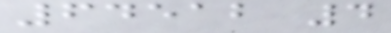64512 4
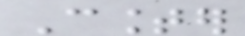Counter
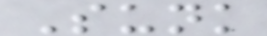Sunk
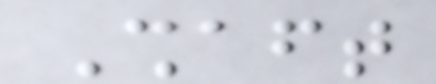Shaft
